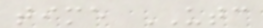time UTC
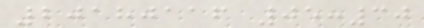20180116 05:30
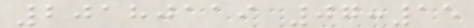20180119 07:15
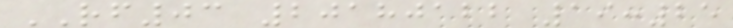RF03 20180122 19:25
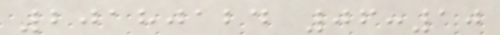20180124 06:10
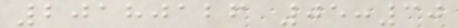20180126 05:30
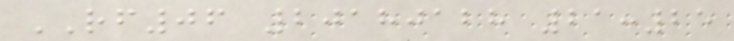RF06 20180128 21:25
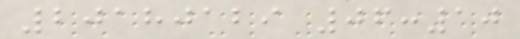20180129 06:10
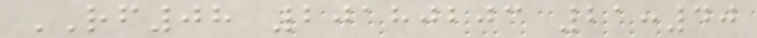RF08 20180203 21:40
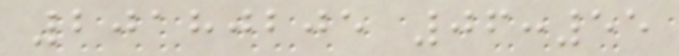20180205 06:55
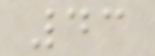43
